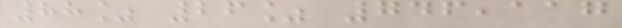88% 26% 746,117
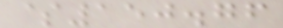$150.76
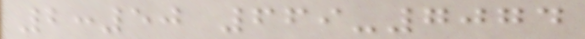2:50 669-7074
